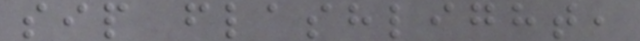sip flashlight,
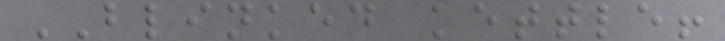BLINKED kettle!
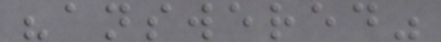"answered"
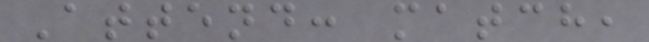Attend: match,
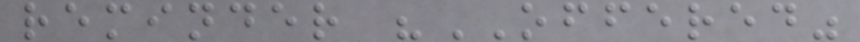reminder "OFFERED"
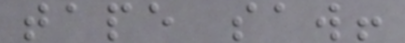tape saw!
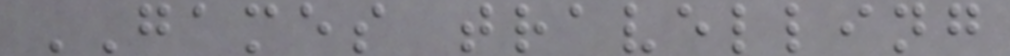GAMES travelling
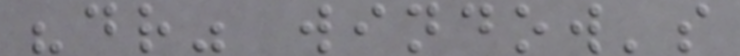"dr" window's
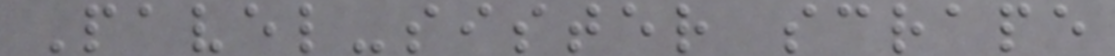Pavel-sister scrape
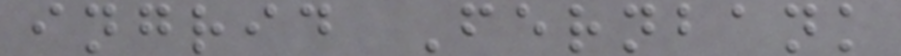ingrid Fernbank
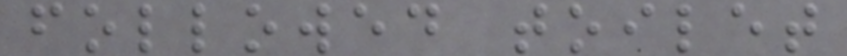followed toilet
